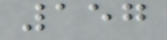157
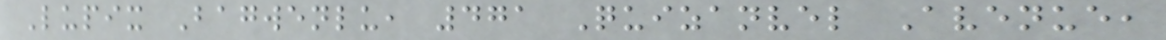Lupix Bagwenlu, 471 Quizanvel Avenue,
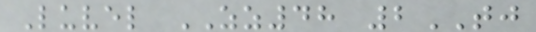Luvel ZZ48 2TJ
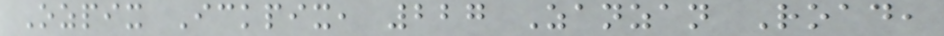Ozpix Ickpix, 227 Zanzan Road,
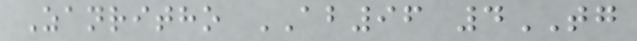Zanritho AB96 4TG
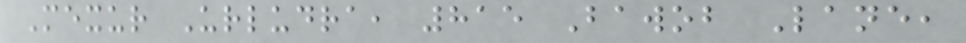Mexur Urludra, 815 Bawob Lane,
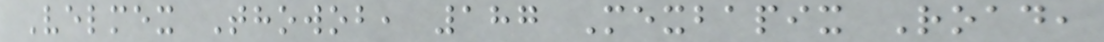Velmex Thowob, 187 Mexbapix Road,
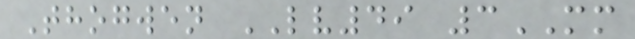Thogwen LV49 3MM
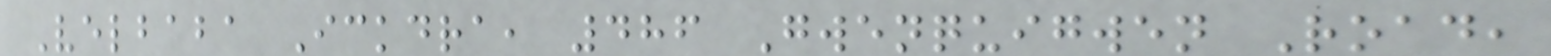Velbaba Ickdra, 486 Gwenquigwen Road,
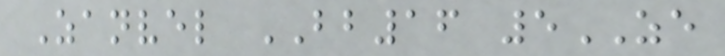Zanvel BB16 5ZE
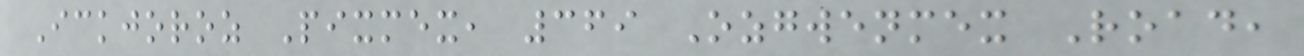Ickjoroz Pixmex, 369 Ozgwenmex Road,
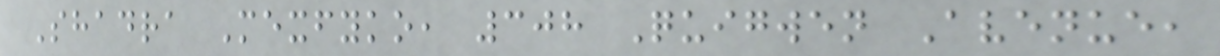Shadra Mexfyko, 308 Quigwen Avenue,
